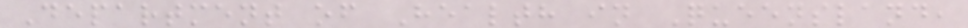Department of Health in Queensland,
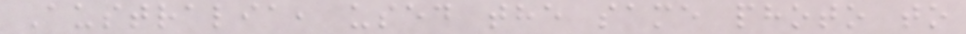Australia, used the same photo to
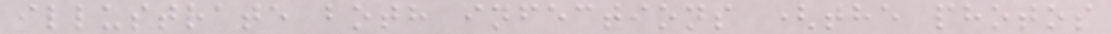illustrate both infections (the photos
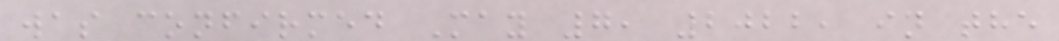was confirmed May 7, 2022, in the
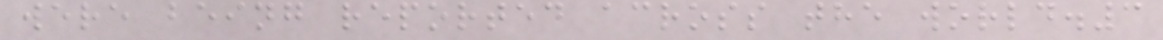were being reported across the world.3
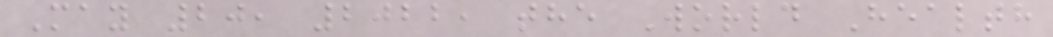May 20, 2022, the World Health
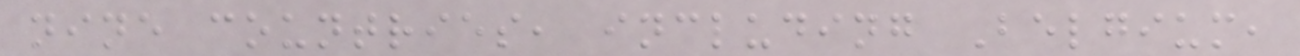nine countries, including Belgium,
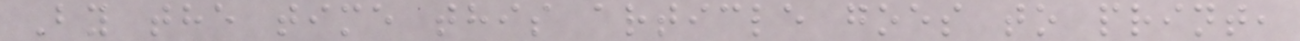By the time this article goes to print,
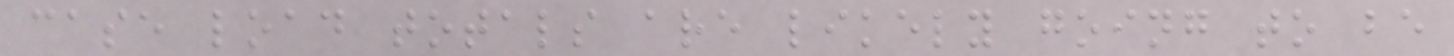case load totals are likely going to be
